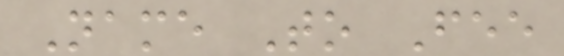Name To Fee
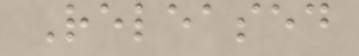Released
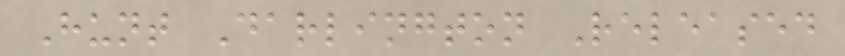Hunt Darlington Released
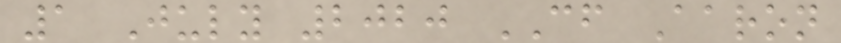1 July 2020 CF Aaron
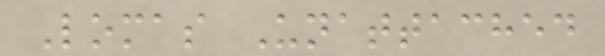Lomas Unattached
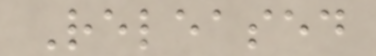Released
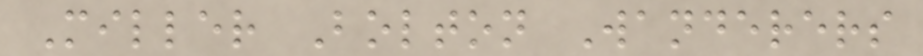Miller Bolton Wanderers
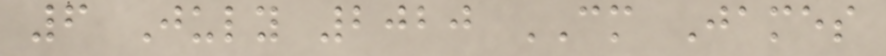6 July 2020 CM James
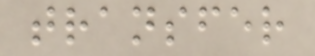transfer
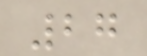27
